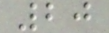20
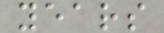years
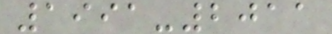1991-2011
